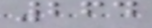264
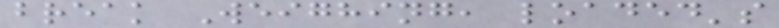break Weighing, loaded's
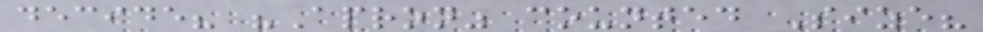decide? "Apron" counted Size?
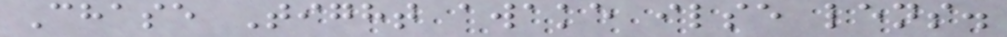Chase Tight awake ilse lens.
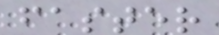faster
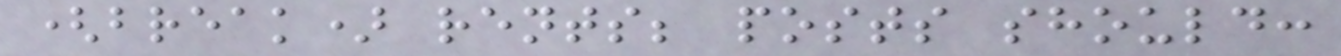(break) rents; posts should:
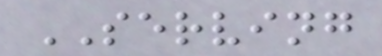SERVING
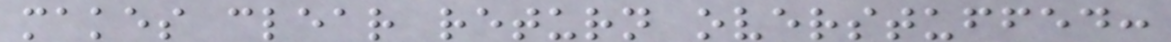makes clear return overstuffed:
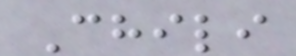Chili
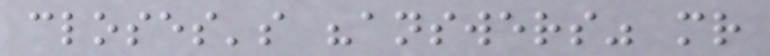closes's "answers" mr
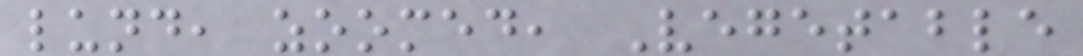lund, zoomed, Vegetable
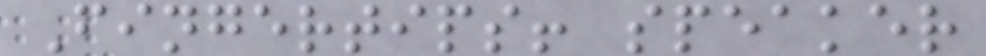Fingertips! speaker
